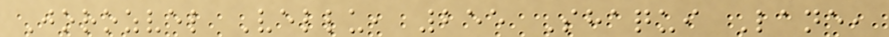Jorozvel Vellu, 255 Shaqui Lane,
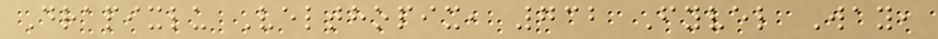Drapixlu Velthopix, 732 Fyvel Way,
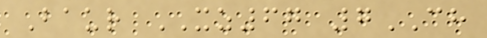Baur XZ67 7CH
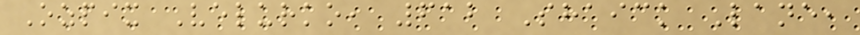Ozpix Velurko, 612 Shaick Lane,
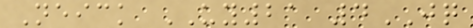Neick UY21 4JQ
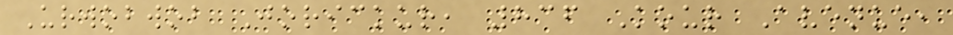Urwobwob Jorickur, 836 Kour Avenue,
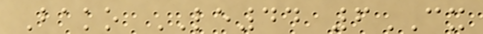Bako LE44 6CX
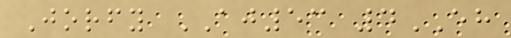Jorfy AJ53 4EH
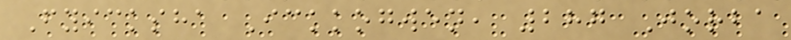Fyicksha Ickkogwen, 287 Jorba
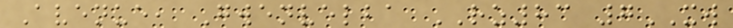Avenue, Gwenvelba RZ83 7XW
